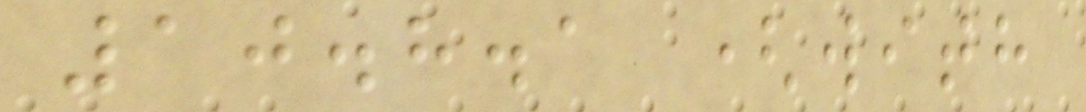10.8.1 (with
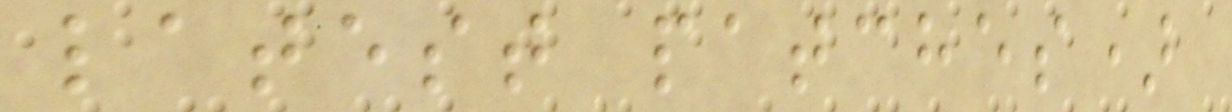latest patches)
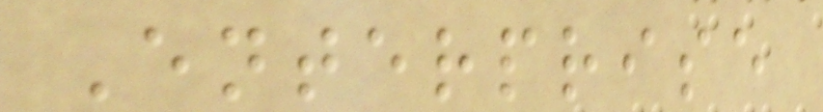Enterprise
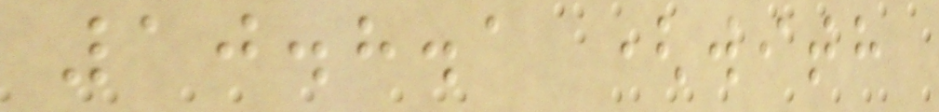10.8.1 (with
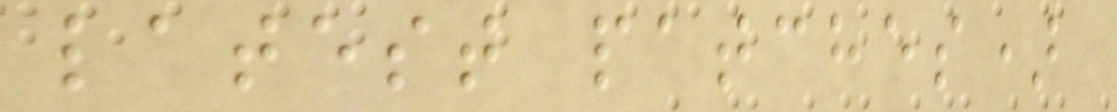latest patches)
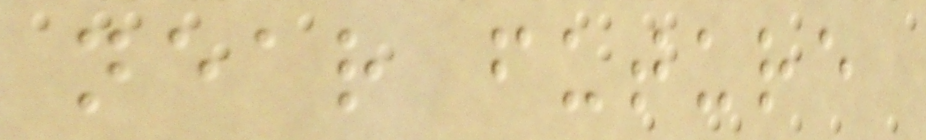near future
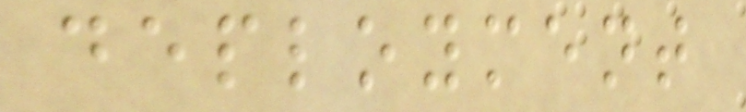deployment
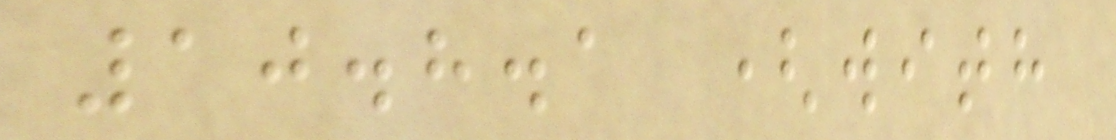10.8.1 (with
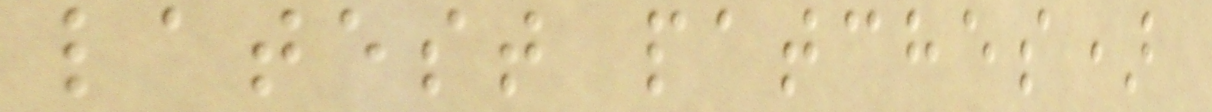latest patches)
